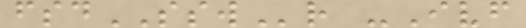fsdSSWr -Ivf
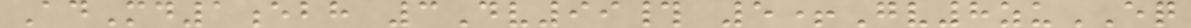AdMd1ebh 3Dv99# 5+Gv8zuEQ
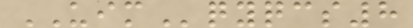UIMqyqcs8
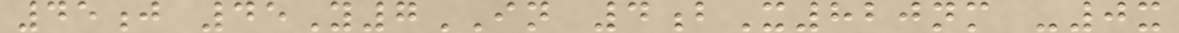45j 45Y7IN 4bX820nm -0x
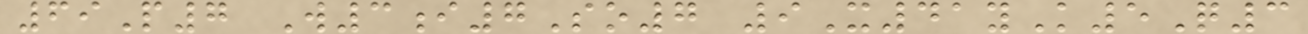69P7 W3i7So7 9X41yK5Q3
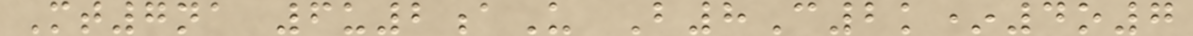Mt7na 6u2aU B8C2k*4o7
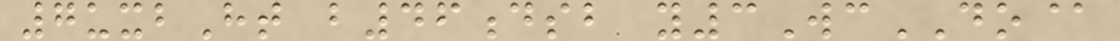7uxbHt b46dsb y3WcDO@
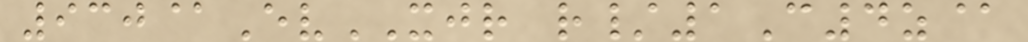930@EvXJR r/1C4z@
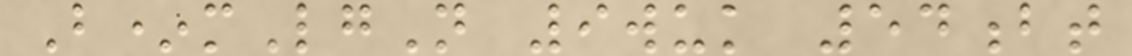B*mLgN 9wuk 54bt
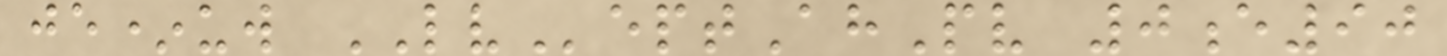je*uw LVeptAhPv 0e90
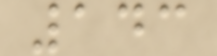143
